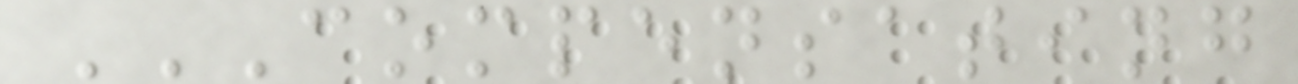COMPENSATING
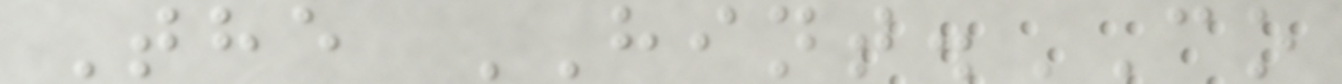The HINT.CO
